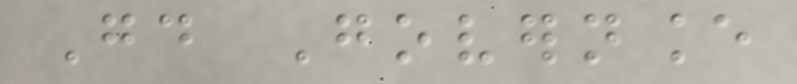Good Governance
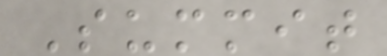Summit
